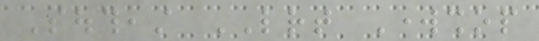Southeast LRT Workshop
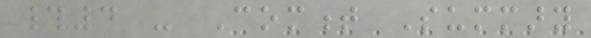#4 - Comment Summary
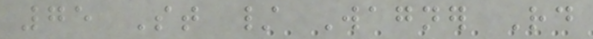75 St / Wagner Rd
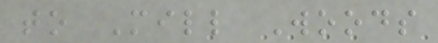to Mill Woods
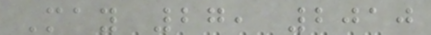May 27, 2010
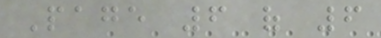Page 6 of 6
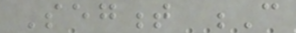Segment C
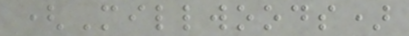(Millwoods)
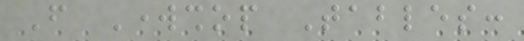From Workshop Tables:
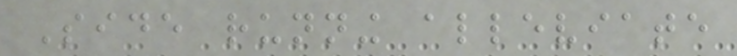Side running alleviate
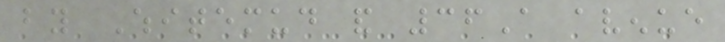by Whitemud and 36A avenue
